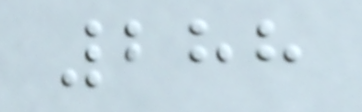288
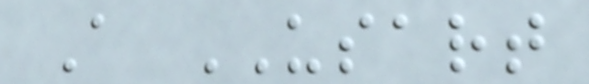A USART
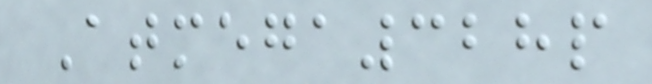Atmega328p
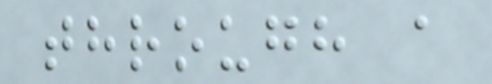through a
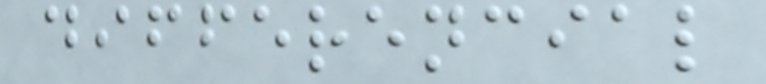differencial
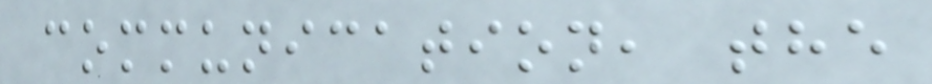communication, the
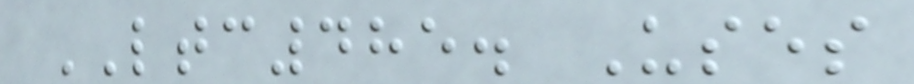LTC485. Uses
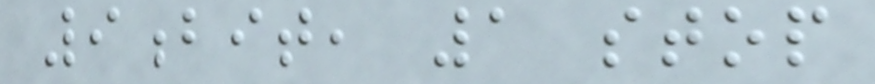9bit, 1 stop
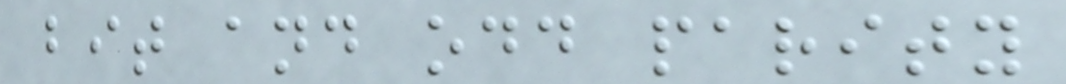bit and odd parity
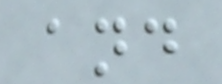and
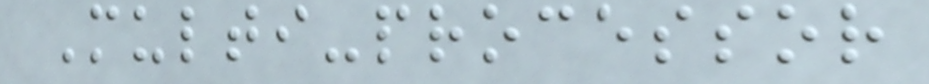Multi-processor
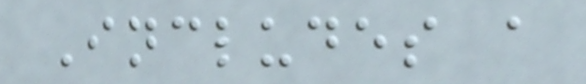Includes a
